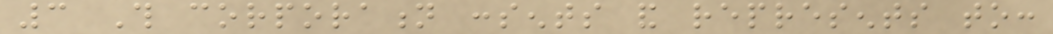3 This corporation consents and represents to:
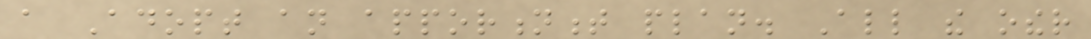a Adopt an apportionment plan. All the other
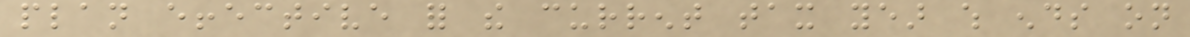plan effective for the current tax year which ends on
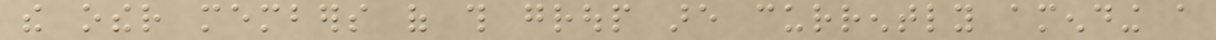the other members of this group are currently amending a
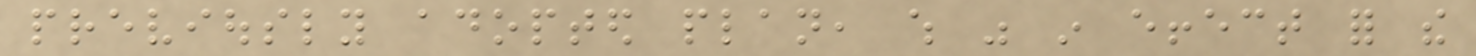previously adopted plan, which was in effect for the
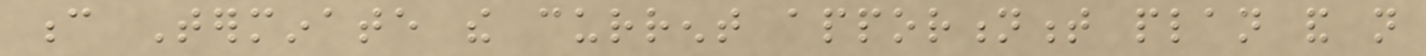c Terminate the current apportionment plan and not
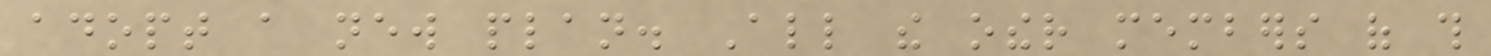adopt a new plan. All the other members of this
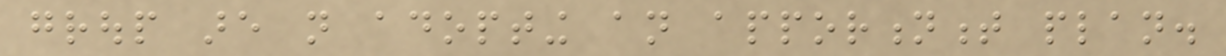group are not adopting an apportionment plan.
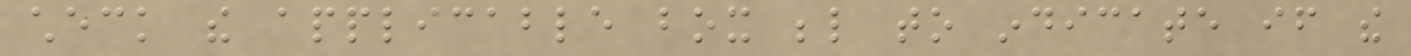check the applicable box below to indicate if the
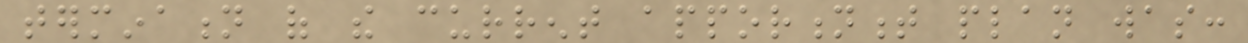termination of the current apportionment plan was:
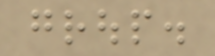group.
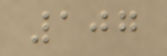107
